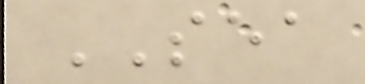SEA
